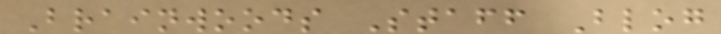Brainwoods Staff Blog
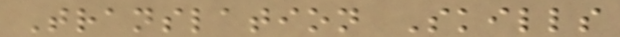Translation Skills
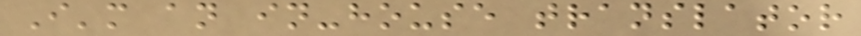I'm an in-house translator
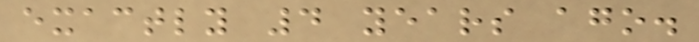exactly 4 years ago.
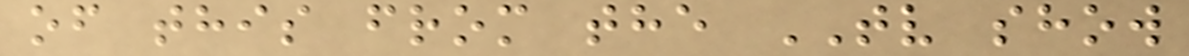of this from the TV show
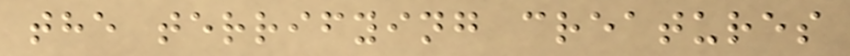the terrifying creatures
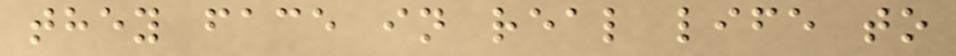they face in real life to
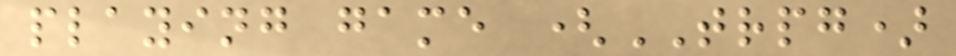playing game (TRPG)
